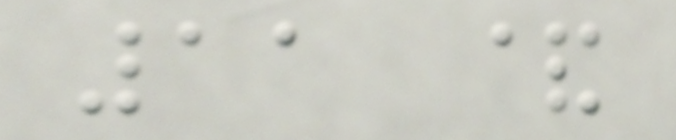11 &
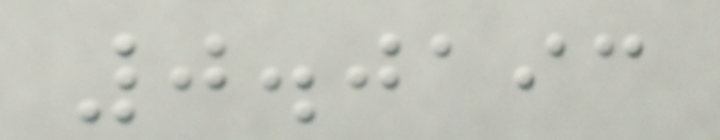0.0193
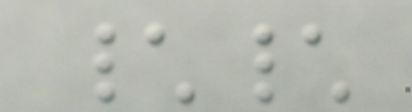\\
